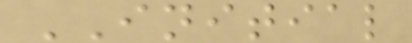INITIAL
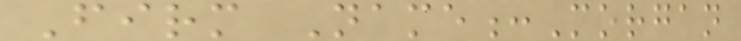Firm Name:Morgan
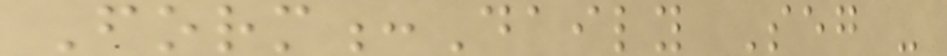Form:Daily Seg -
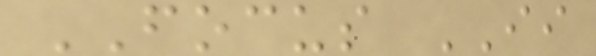FOCUS II
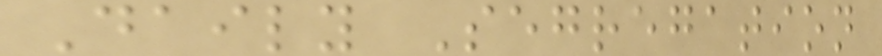Daily Segregation
